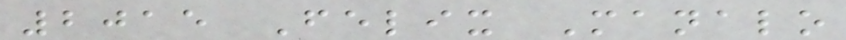2015 Felix Manalo
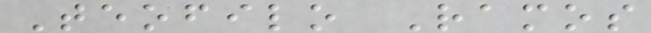Teofilo Ramos
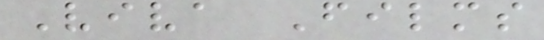Viva Films
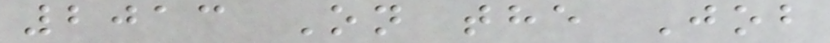2013 On the Job
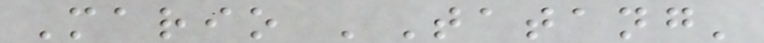Mario 'Tatang'
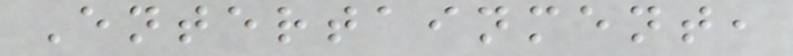Entertainment,
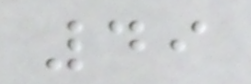49
